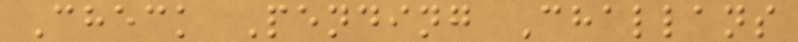Check Pending Challans
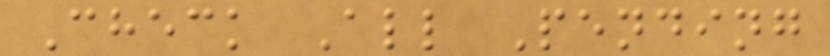Check All Pending
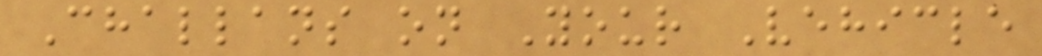Challans on Your Vehicle
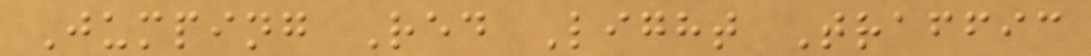Jumping Red Light Traffic
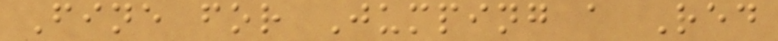Fine for Jumping a Red
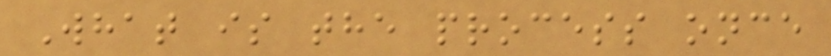What is the process once
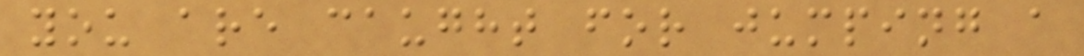you are caught for jumping a
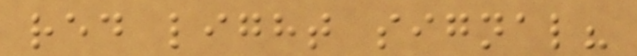red light signal?
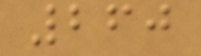260
